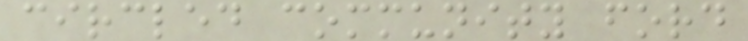circled community ford
